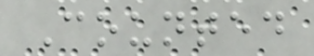Counted
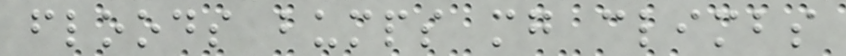floods bumps mg climbs
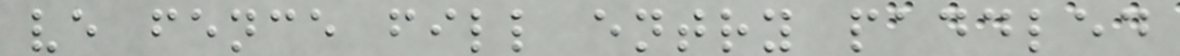ve fence fill entry paddled
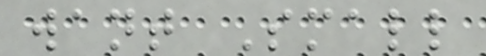want Small
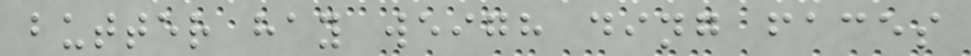butter hay weigh ding faces
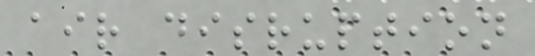air disruption
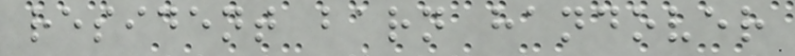resident barn handover
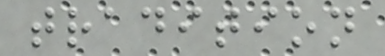tradition
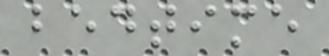bedtime
